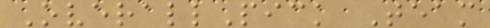OverallPick Team
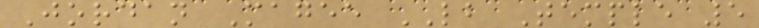Jordan Magee LB Temple 5
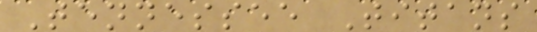Tennessee Titans
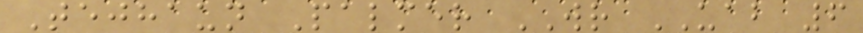Tejhaun Palmer WR UAB 6
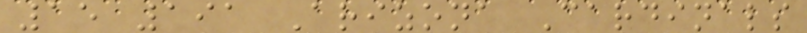15 191 Arizona Cardinals
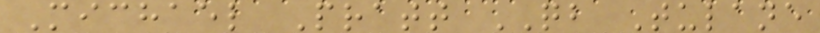Michael Pratt QB Tulane
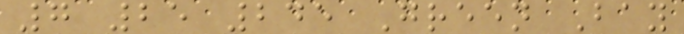7 25 245 Green Bay
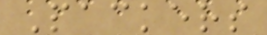Packers
